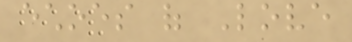echoes of Love
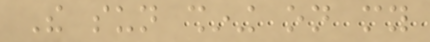The sun shining on my
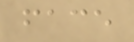face
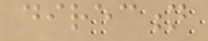direction
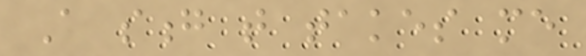A song that takes me
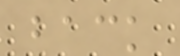back
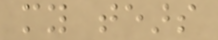my tears
